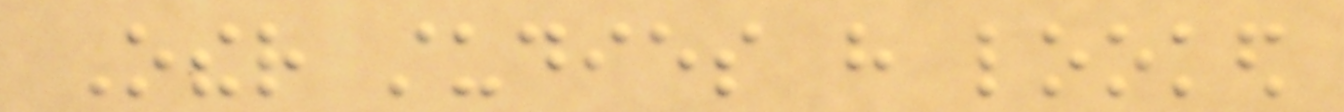Other studies have looked
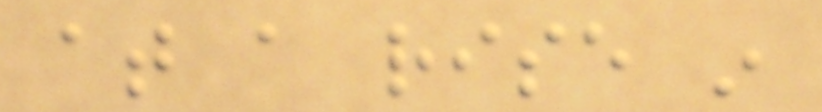at a rise in
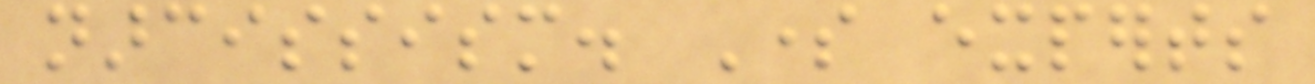narcissism. Some experts
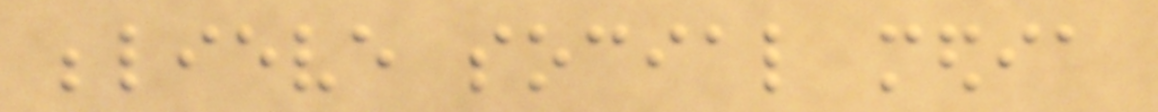believe social media
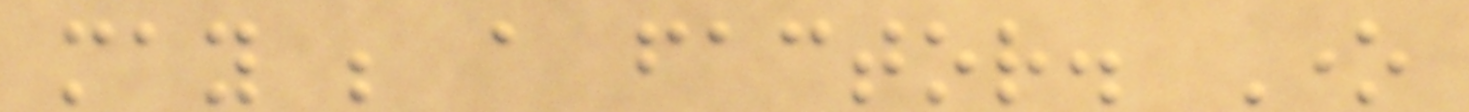may be a factor. One
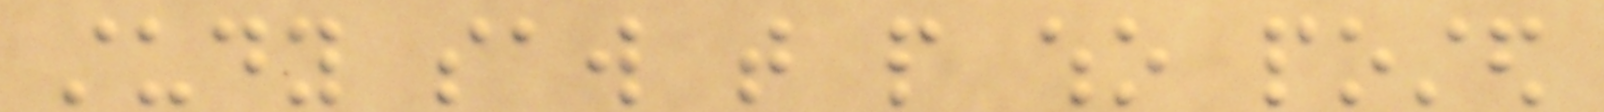study saw that people who posted
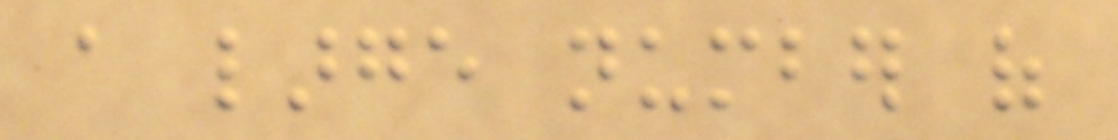a large number of
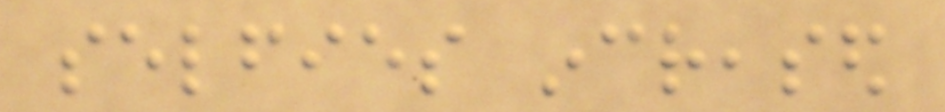selfies increased
